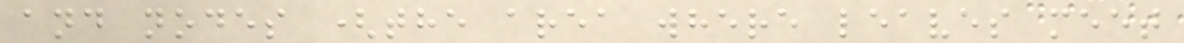and nodes (the area where leaves meet
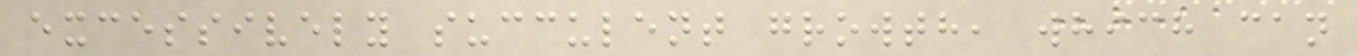excessively succulent growth, which can
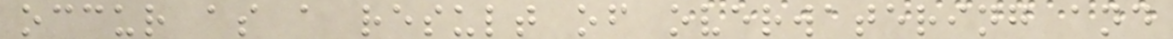occur as a result of overwatering and
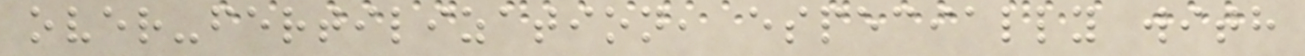over-fertilization, especially with
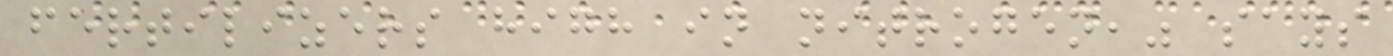fertilizers high in nitrogen," says
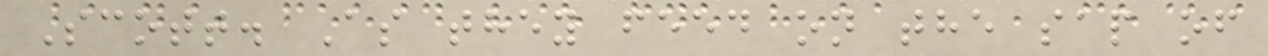Scott. As they feed on the sap of
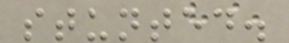stunted.
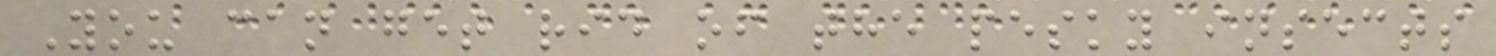You can get rid of the pesky insects
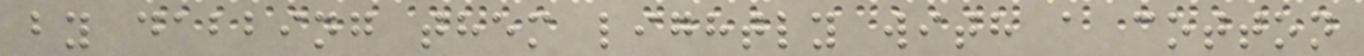by dabbing them lightly with a cotton
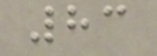83
